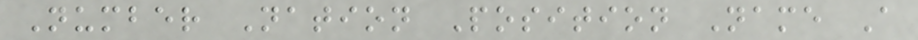Number Nation Position Name A
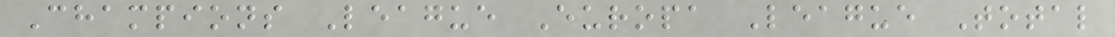Champions League Europa League Total
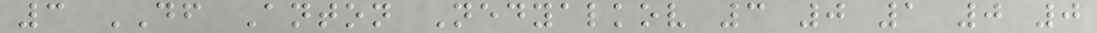3 DF Anton Nedyalkov 3 0 1 0 0
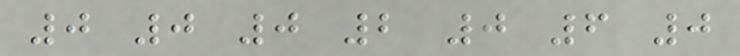0 0 0 2 0 6 0
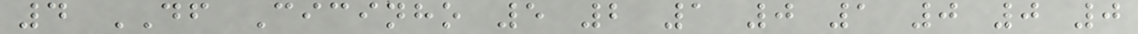4 DF Cicinho 5 2 1 0 1 0 0 0
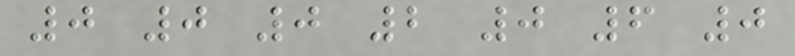0 0 0 2 0 6 0
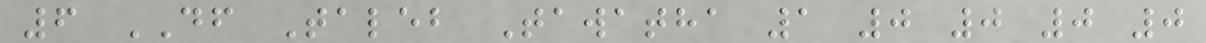6 DF Taleb Tawatha 1 0 0 0 0
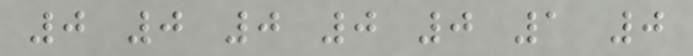0 0 0 0 0 1 0
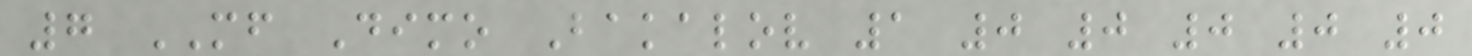7 MF Dimo Bakalov 1 0 0 0 0 0
